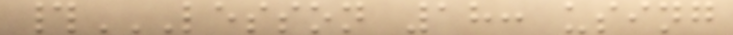#LESSON 18: USING
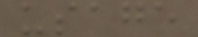usage
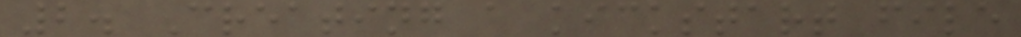2. Creating a kickstart file
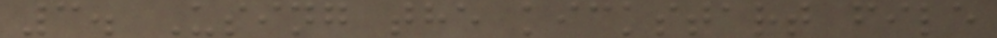3. Using the kickstart file
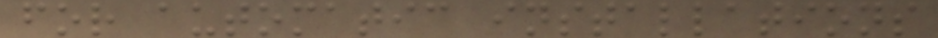for automatic installations
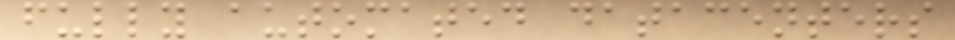fully automated datacenters
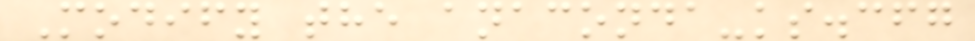Modify the anaconda-ks.cfg
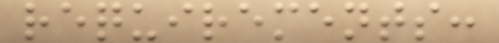requirements:
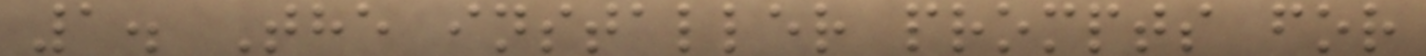1. The installer prompts for
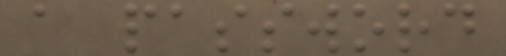a password
